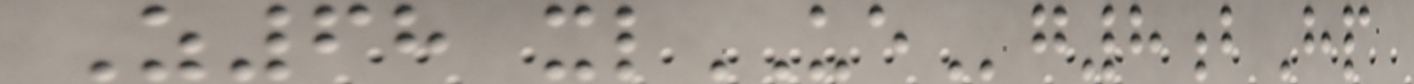Z68 xlUEg8bHp
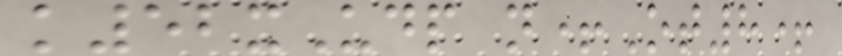k52xUdp n+Ot8+
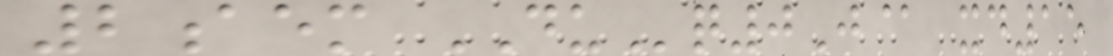2aem DUq0J@ xd15
